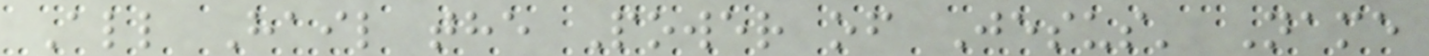All Hail the Power of Jesus' Name
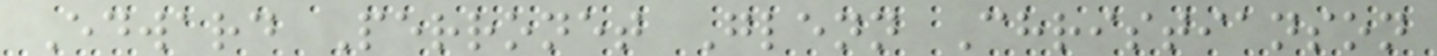Edward Perronet Glenn Christianson
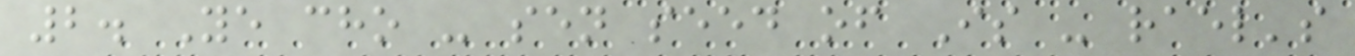2. Ye cho - sen seed of Is - rael's
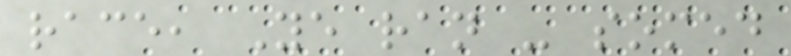race, Ye ran - somed
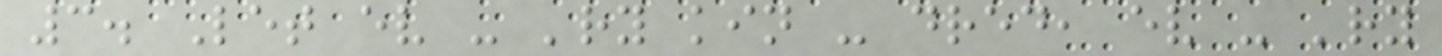3. Let ev - 'ry kin - dred, ev - 'ry
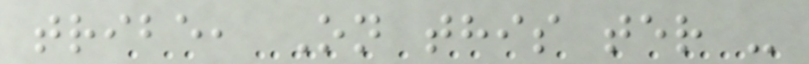tribe, On this ter -
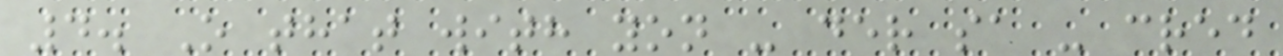4. O that with yon - der sa - cred
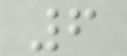6
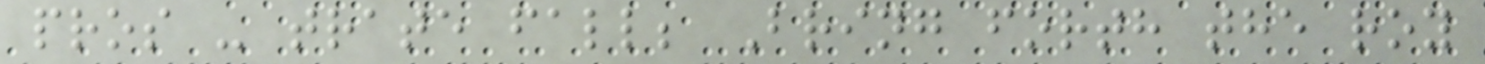pros - trate fall; Bring forth the roy
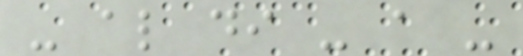- al di - a -
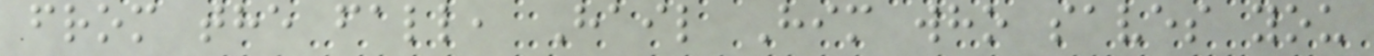from the fall, Hail Him who saves you
